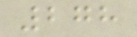278
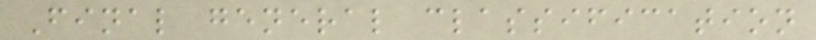Final general classification
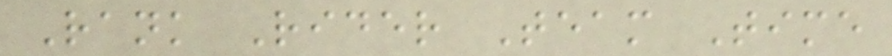Rank Rider Team Time
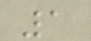1
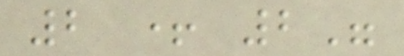2 + 2"
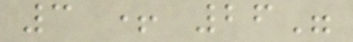3 + 26"
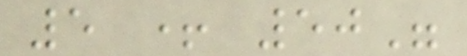5 + 50"
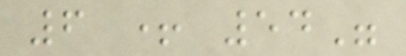6 + 54"
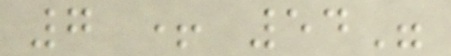7 + 54"
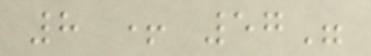8 + 57"
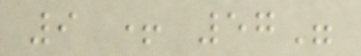9 + 57"
